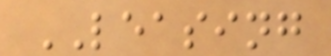LEASING
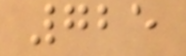725
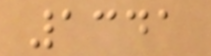1341
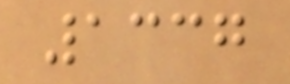1337
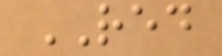RED
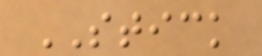STICK
